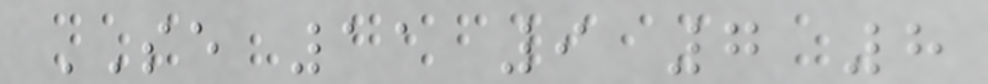SE 11 9 7 8
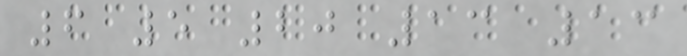6 5 20 13 13
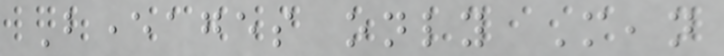Beverages only Mean
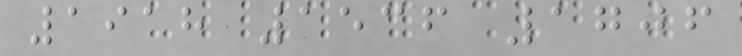1918 1536 1706
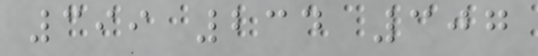399 234 307
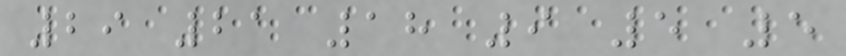29 21 18 9 5 5
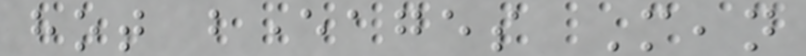hot beverages Mean
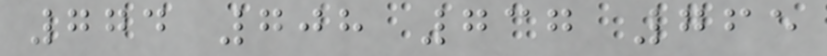774 708 737 765
